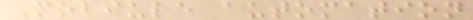Mobiule automation
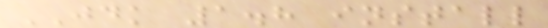JDK 1.8 install
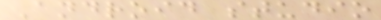Android studio
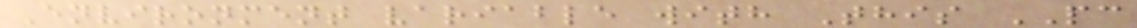Environment variable with This PC
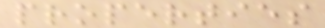properties
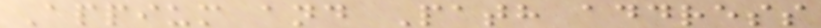Appium and Path address
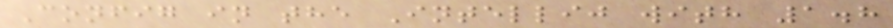Config in the Intellij with 1.8
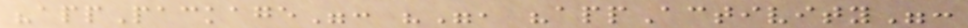"appPackage": "", "appActivity":
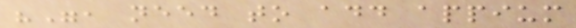"", need to add appium
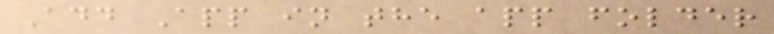Add App in the app folder
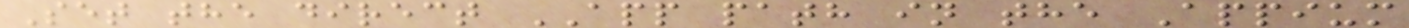Set the direct APP path in the Appium
